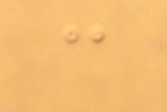c
